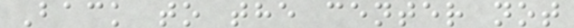Back to the center not
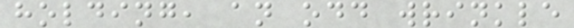holding, an odd wrinkle
